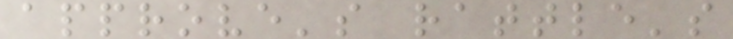approve's rattle's
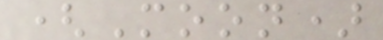(Moon)
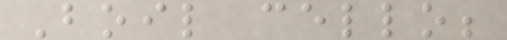Boil cello;
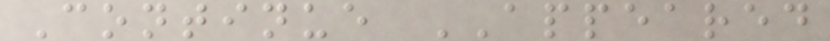Continue APPEARED
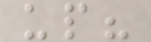up?
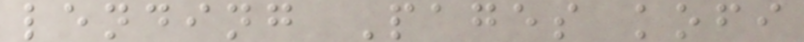lending Pages kofi
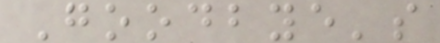Goodbye's
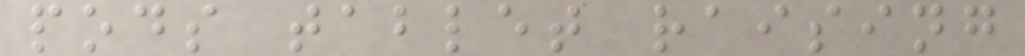pods tablet raising
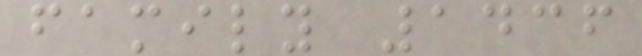family 1436
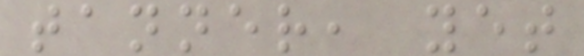tanner, yet
